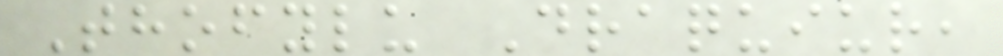Thofylu Draquiur,
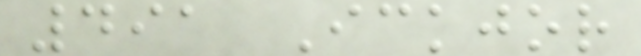491 Ickjor
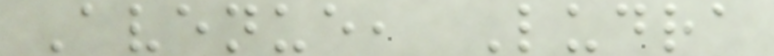Avenue, Ludra
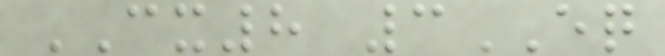CX8 3EQ
